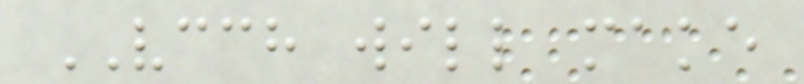VCCH will make
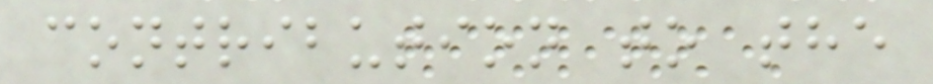contribution to the
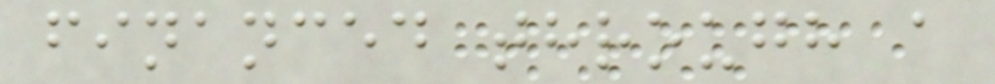financed through a
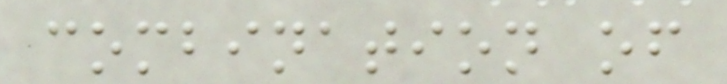combination of
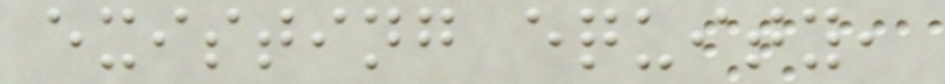existing equity,
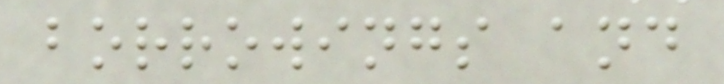borrowings and
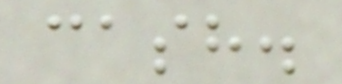cash.
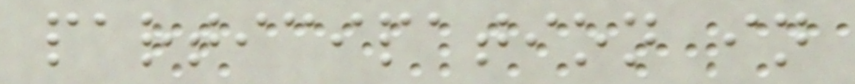participation in
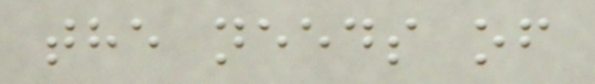the needs of
